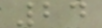24
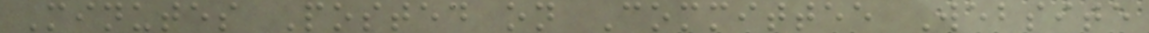Minutes Posted on Committee Website
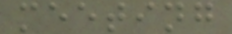meeting
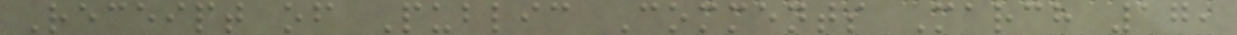Receipt of Public Comments March 17,
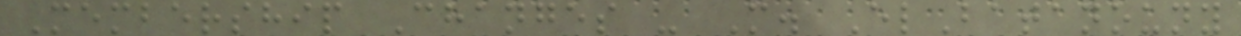Membership Changes - M. ElBatanouny
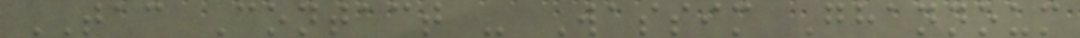TAC Contact - Wassim Ghannoum
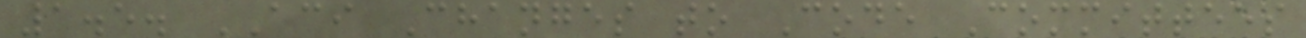1.5. ACI Changes to Code Committees
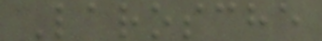Larosche
